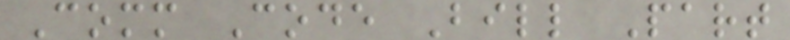Comm Code Bill Part
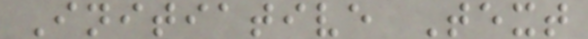Initiative Text
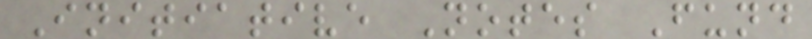Initiative Notes Fund
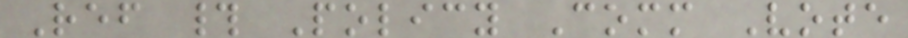Ref # Policy Comm Vote
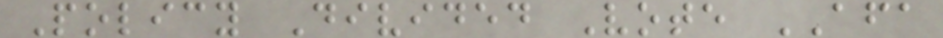Policy Divided Vote AFA
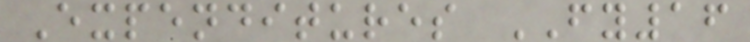Expenditures FY16
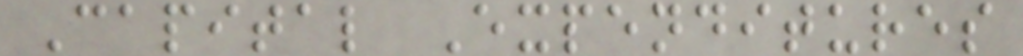Capital Expenditures
